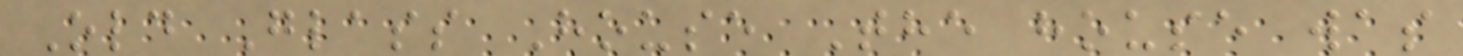Old Glass House The house was
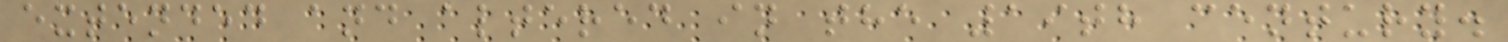extended and altered in the 19th century.
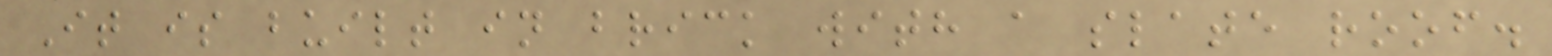It is built in brick with a slate roof.
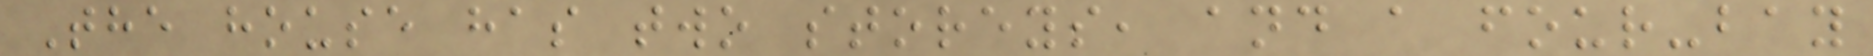The house has two storeys, and a four-bay
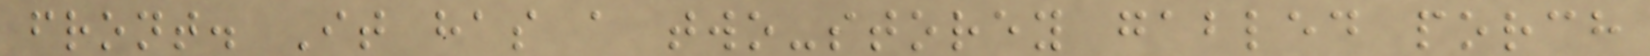front. It has a two-storey gabled porch
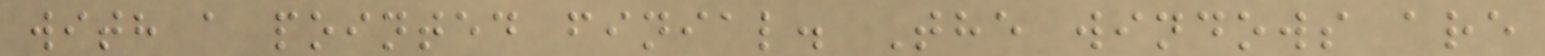with a pointed finial. The windows are
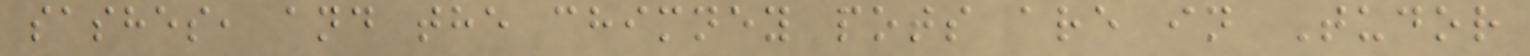sashes, and the chimney pots are in Tudor
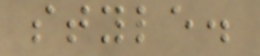style.
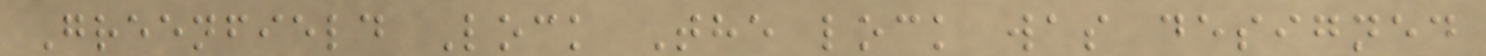Greenfield Lock The lock was designed
